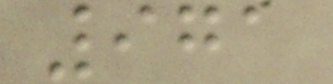971
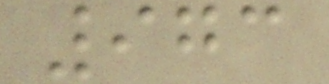973
